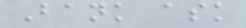Bank ask
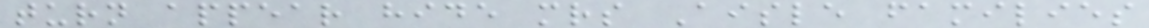turn appear hide mrs Aisle families
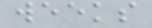weeks
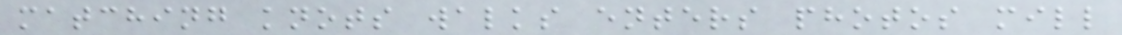matching knots walks enters photos mill
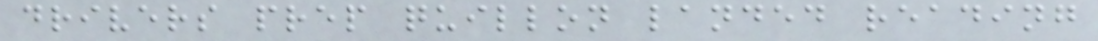drivers prep quillon landed reading
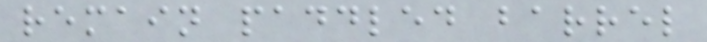remain paddled barrel
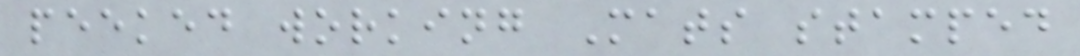peeked working Mats stamped
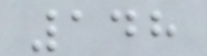148
